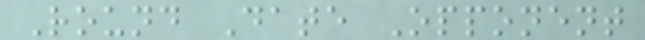Round Date Opponent
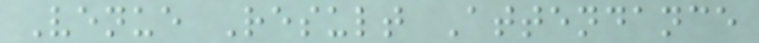Venue Result Attendance
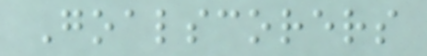Goalscorers
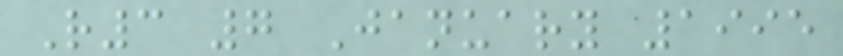R3 7 January 1995
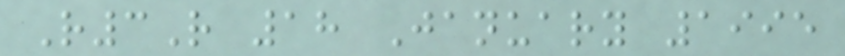R3R 18 January 1995
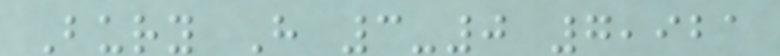Bury H 3-0 7,921
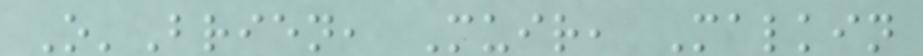O'Brien, Muir, Malkin
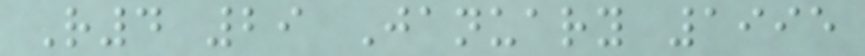R4 29 January 1995
